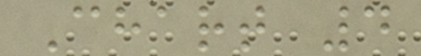Chart 4
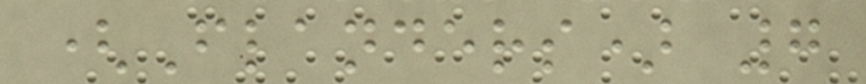(Flanders) 7
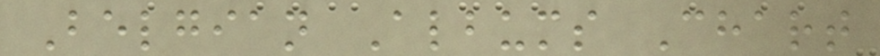Belgian Albums Chart
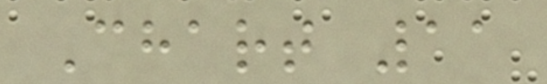Chart 11
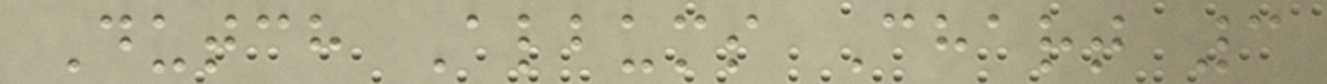Dutch Albums Chart 3
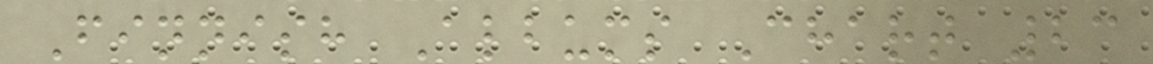Finnish Albums Chart 23
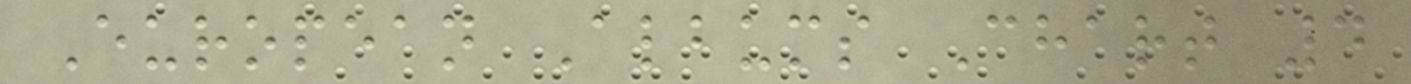European Albums Chart 4
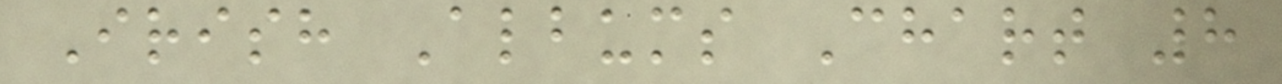Irish Albums Chart 8
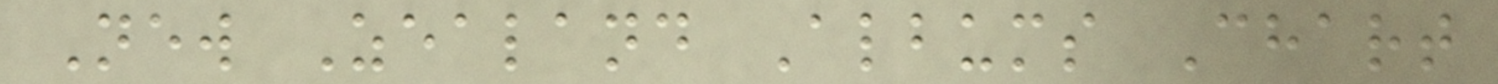New Zealand Albums Chart
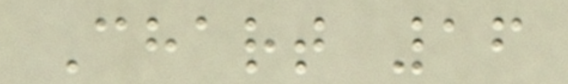Chart 16
